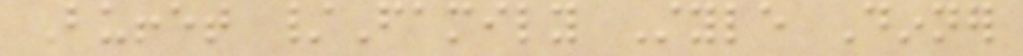Buffet /Family Style Dinner
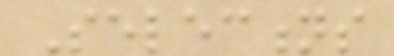Selections
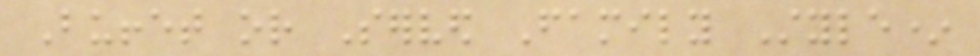Buffet or Served Family Style*
